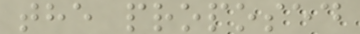the proposed
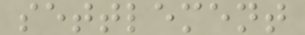settlement
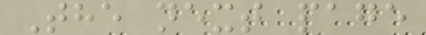The next page
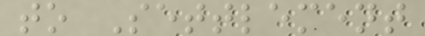to Settlement
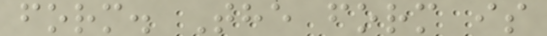form. The form is
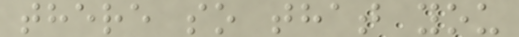there so that you
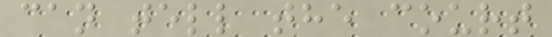can tell the court
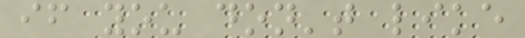if you don't like
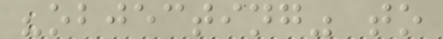"objecting" to
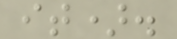it).
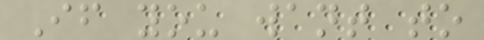If you want to
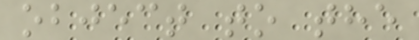object to the
